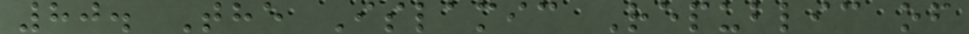80. The Islamic Republic of
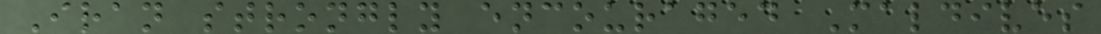Iran strongly encouraged Maldives
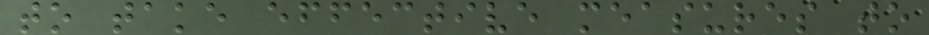to take effective measures to
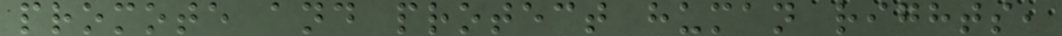promote and protect human rights,
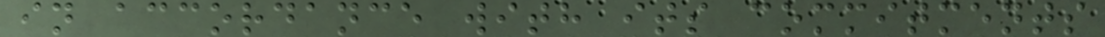in accordance with its commitments
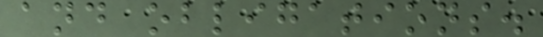and obligations.
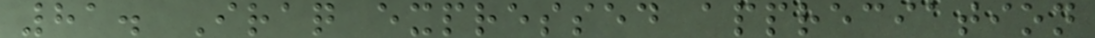81. Iraq expressed appreciation
